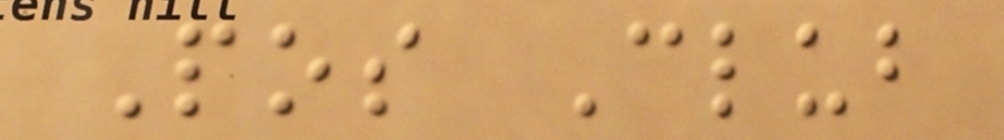Pos Club
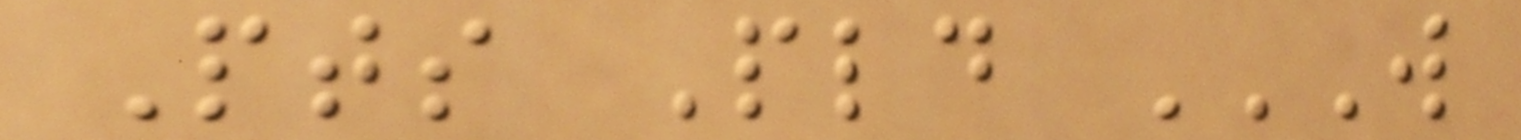Pts Pld W
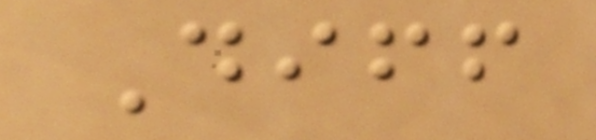Diff
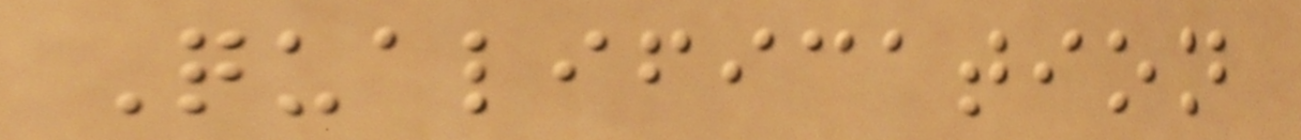Qualification
